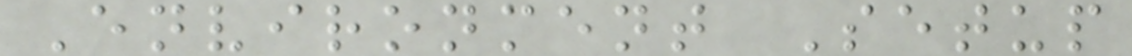Environment Setup
